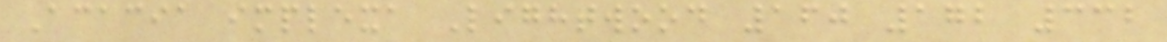Acacia implexa Lightwood 160 172 332
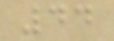44
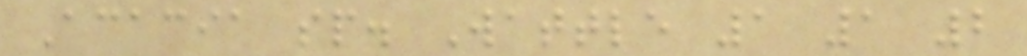Acacia sp. Wattle 1 1 2
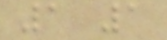1 1
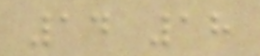14 18
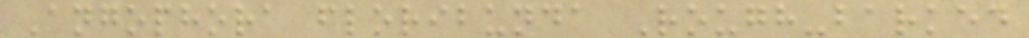Angophora floribunda Rough-barked
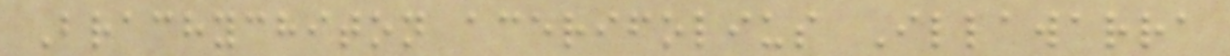Brachychiton acerifolius Illawarra
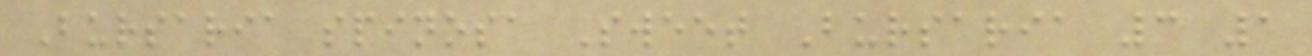Bursaria spinosa Sweet Bursaria 3 1
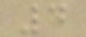4
